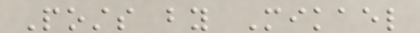Posts by Mikael
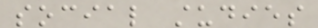social studies
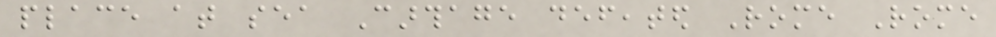place at sea Carthage defeated Rome Rome
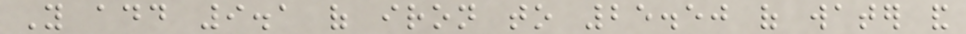You add 9.1 of iron to 25.50 of water and
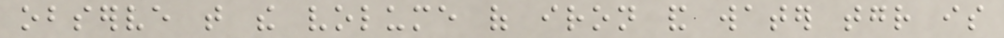observe that the volume of iron and water together is
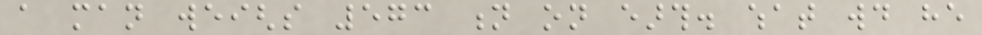a man weighs 573 n on earth. what would he
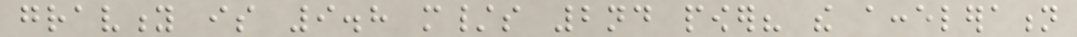gravity is 9.8 m/s 2nd power? the acceleration
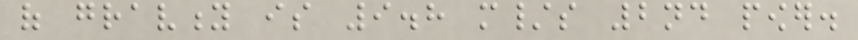of gravity is 9.8 m/s 2nd power.
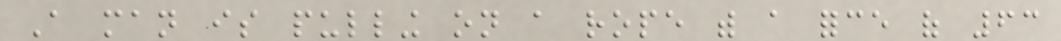A man is pulling on a rope with a force of 63
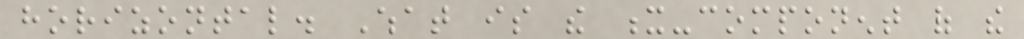horizontal. What is the x-component of the
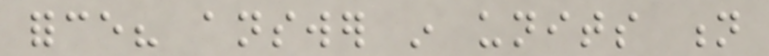force? answer in units n
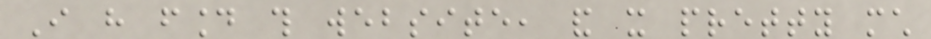I have found this website, and it pretty much
